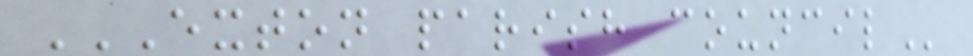EXTON PARISH COUNCIL
